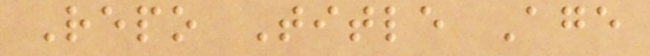Repo Title Age
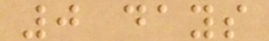0 days
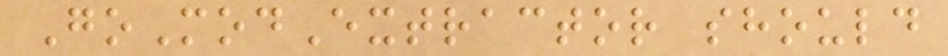GoModExtractor should
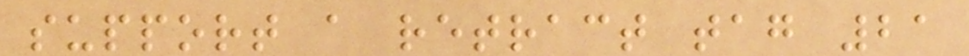support a retract tag 21
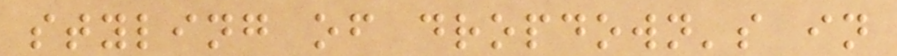styling of dropdown's in
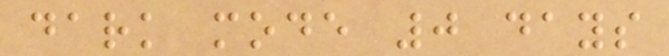dark mode 0 days
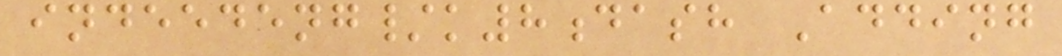indeedeng/k8dash Adding
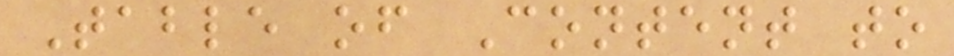Table of Content to
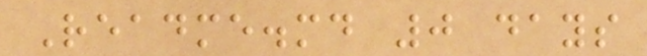Readme.md 0 days
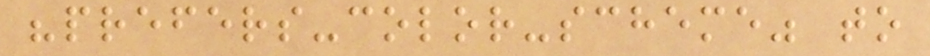"prefers-color-scheme" to
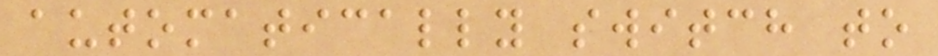automatically switch to
